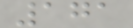171
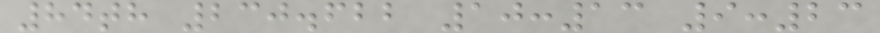84th 230.622 10:13 9:23
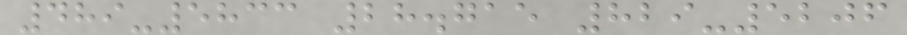489-5833 28.715 829-5206
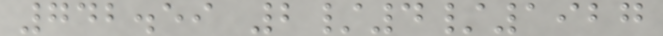742.59 2/4/1927
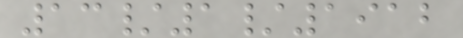13/1/1912
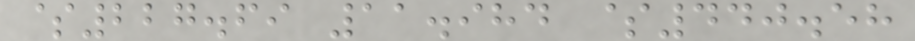$227.69 11.984 $440.58
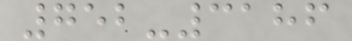752-3186
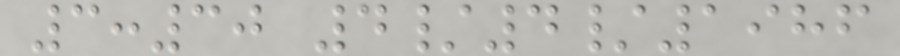3:30 4/4/1986
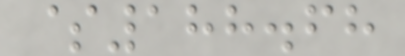$188.68
